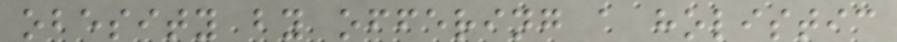obesity by offering a holistic
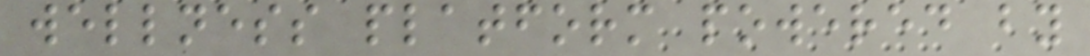wellness platform powered by
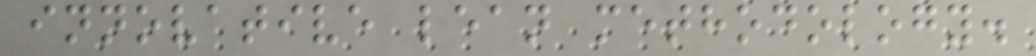innovative lean methodology.
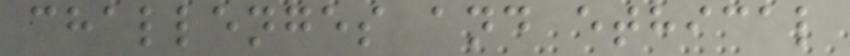challenges and ethical
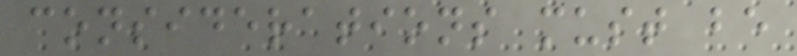considerations must be
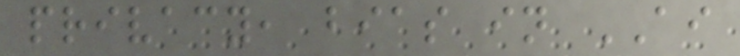privacy, bias in AI
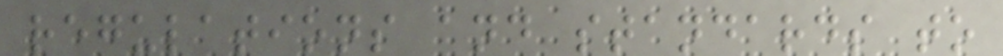regulations and standards to
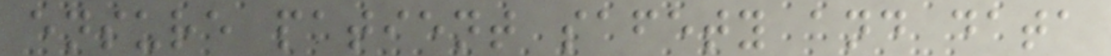ensure patient safety and data
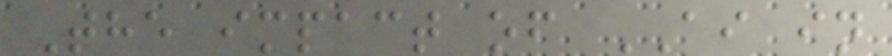The impact of AI in
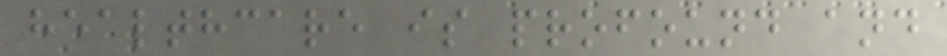healthcare is profound and
